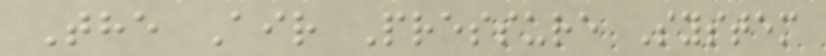The Air Pressure System
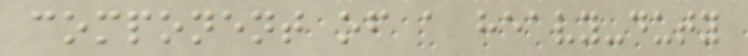component of a heavy-duty
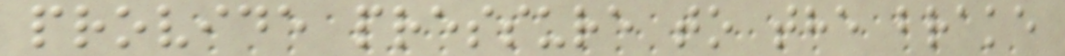provide pressure to the brake
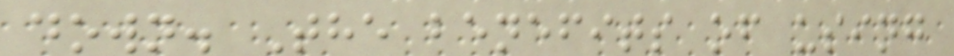down. The benefits of using
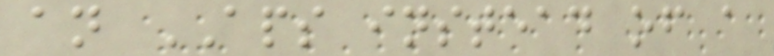an APS instead of a
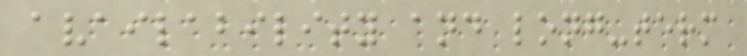availability and long-term
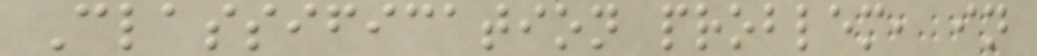Classification problem, in
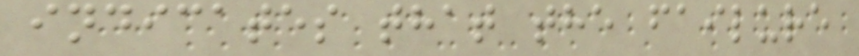indicates that the failure
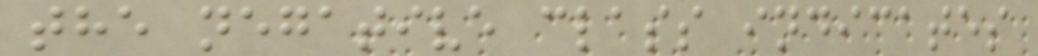the negative class indicates
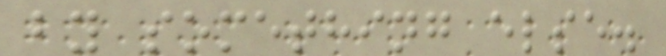by something else.
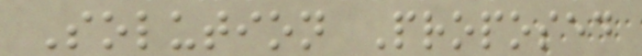Solution Proposed
